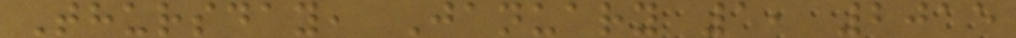Thursday, January 1, 2015
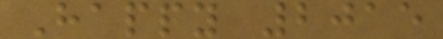Happy 2015
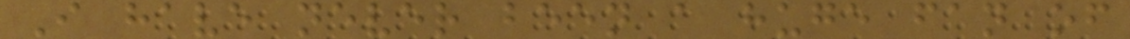I have never been a huge fan of
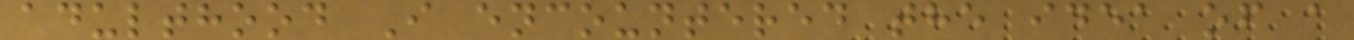adulthood I encountered the idea of a
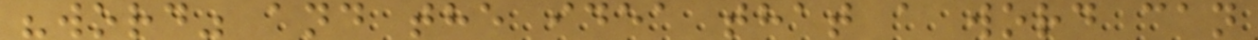"word" and the idea that a word can
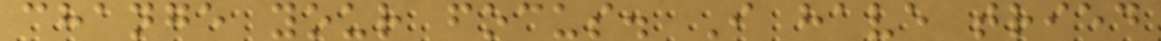change your focus. I have tried
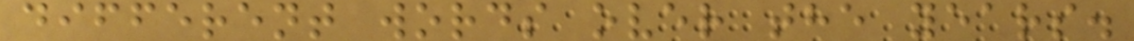different words over the years.
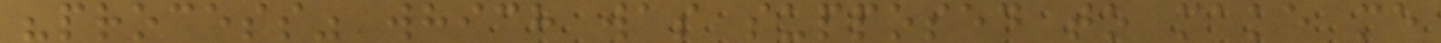"process" which was supposed to make me
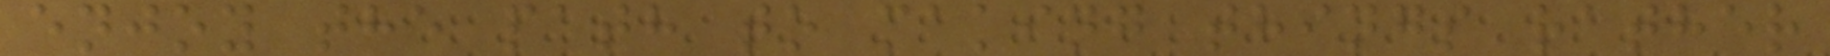enjoy the path to making things rather
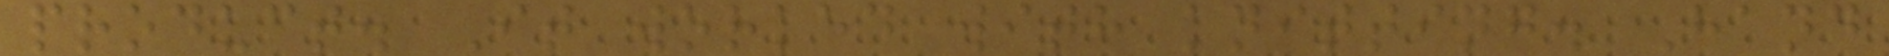product. It worked with knitting. Hand
